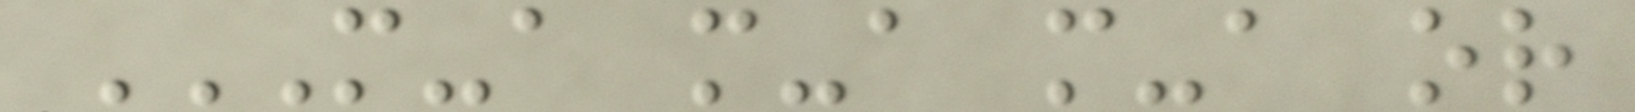M-A M-A M-A OR
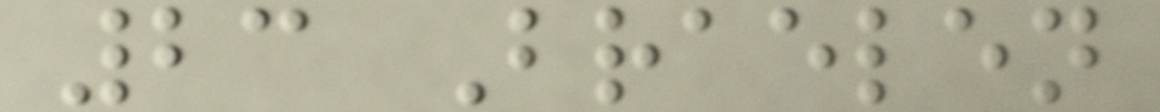23 Braelen
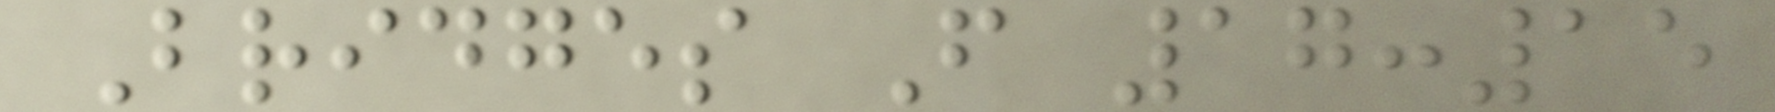Bridges F 17:15
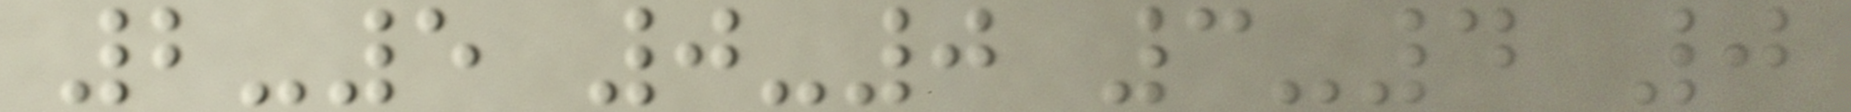2-5 0-0 3-4 0
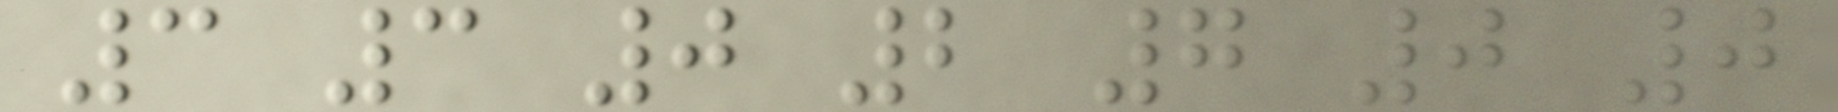3 3 0 2 7 0 0
